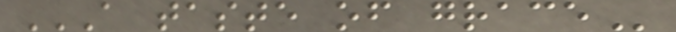A TASTE OF GRACE
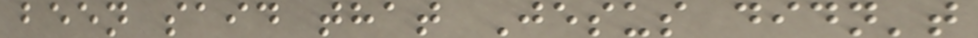been said that Jesus didn't
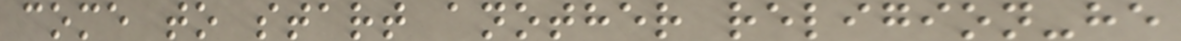come to start another religion-he
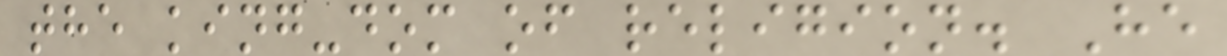the king-dom of religion. He
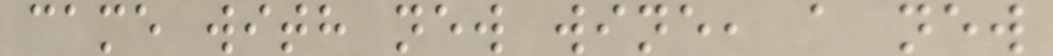came with new wine, a new
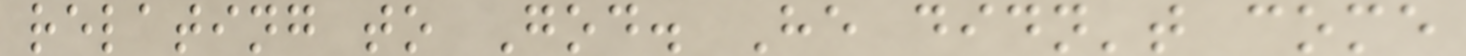relating to God. He didn't come
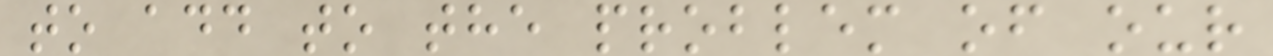to add to the problem of our
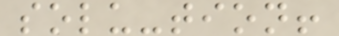solu-tion!
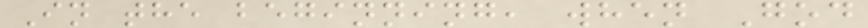In the beginning, when God
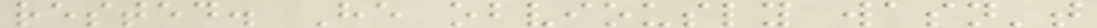rested. He obviously wasn't
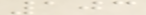103
